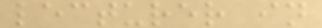lecturer in
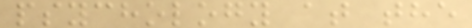psychology at the
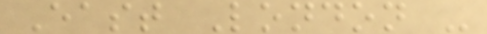East London -
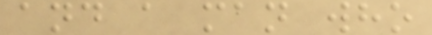and a man who
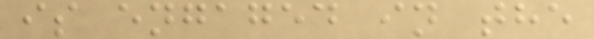is engaged in the
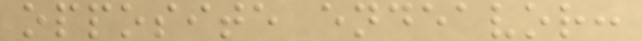opposite endeavor:
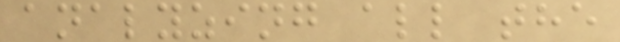analyzing all the
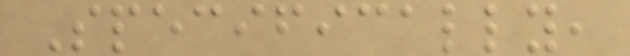Specifically,
